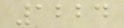1224
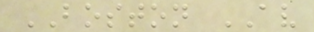BOSTON AV
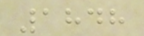1848
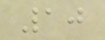10
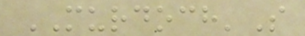MURDOCH'S
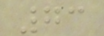73
